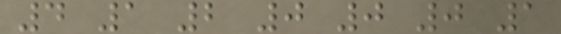4 1 2 0 0 0 1
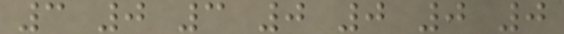3 0 3 0 0 0 0
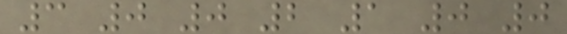3 0 0 2 1 0 0
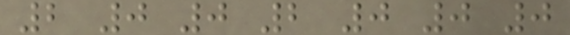2 0 0 2 0 0 0
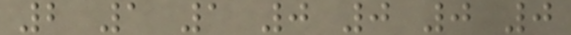2 1 1 0 0 0 0
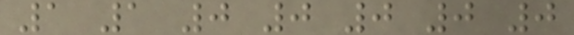1 1 0 0 0 0 0
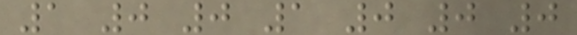1 0 0 1 0 0 0
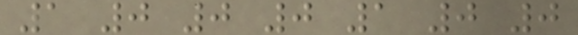1 0 0 0 1 0 0
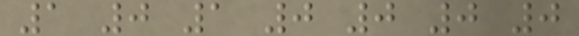1 0 1 0 0 0 0
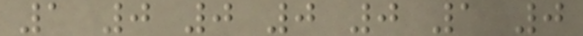1 0 0 0 0 1 0
